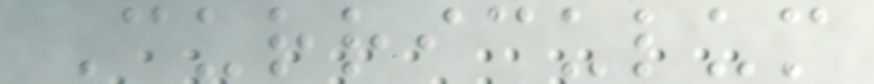Curriculum
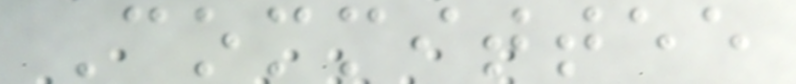Committee
